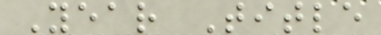Year Title
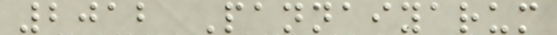2012 Pannaiyarum
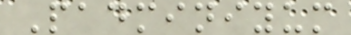Padminiyum
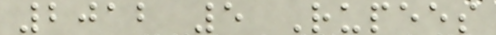2012 5 Rupees
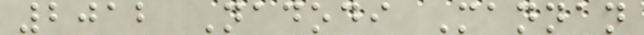2012 Nadodi Mannan
